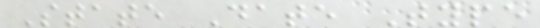State Date Type
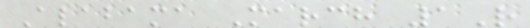Alabama March 1R
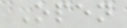Open
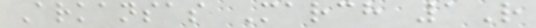Arkansas March 1R
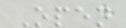Open
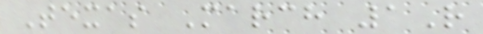Texas March 1R
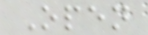Open
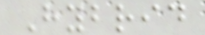Hybrid
